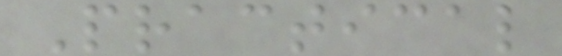Practical
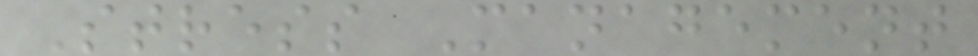Stress Management
